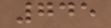745
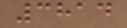3814
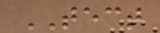TECT
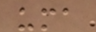uma
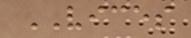VICES
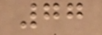77
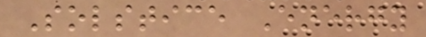Solstice Energy
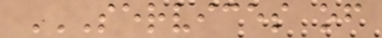SERVICES OF
